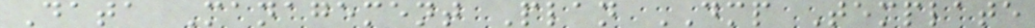Data Management Plan DMP Template
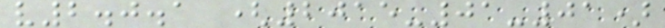v2.0.1 (2015-01-01)
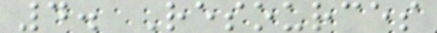4. Resources
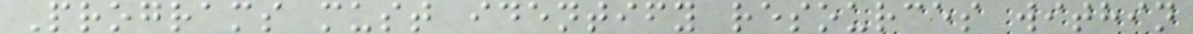Programs must identify resources within
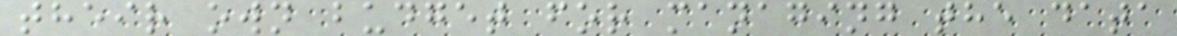their own budget for managing the data
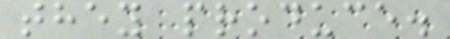they produce.
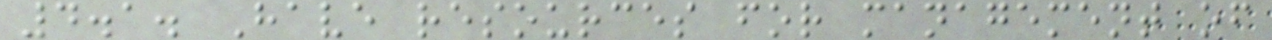4.1. Have resources for management of
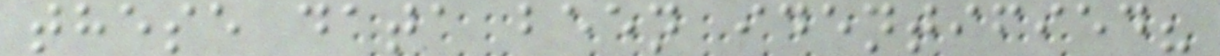these data been identified?
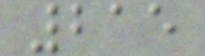215
